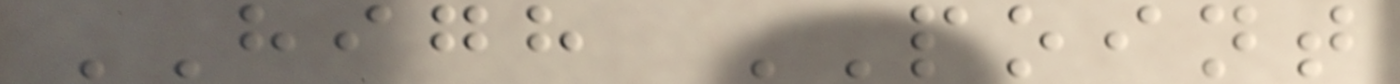HIGH POINT
